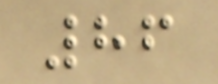86
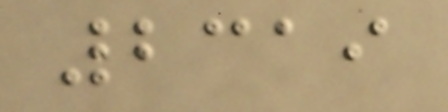2319
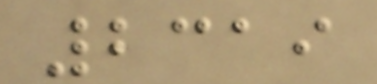2319
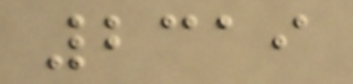2319
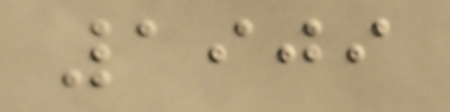1909
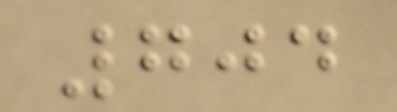704
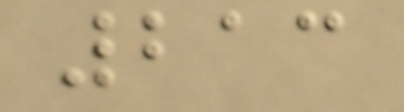213
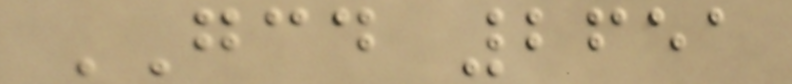GCD 2651
